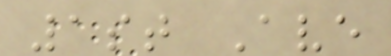1st Ave
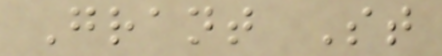Grant St
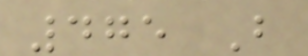475 B
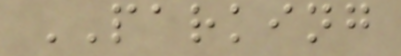PARKING
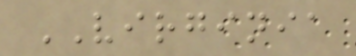VIRGINIA
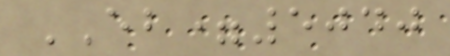EB=5040
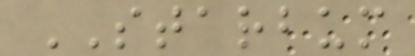STARBUM
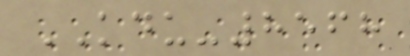KDU-8568
